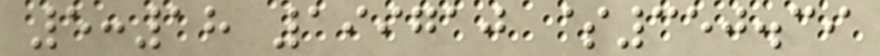5:18 199710 $350.39
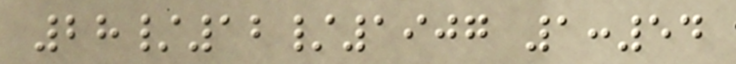28/12/1907 1:54
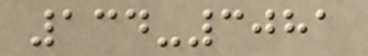134-3081
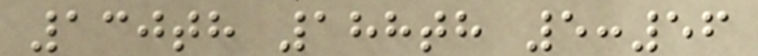130th 188th 5:56
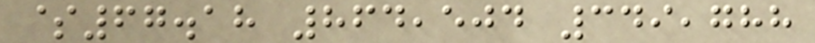$67.18 864,504 349,788
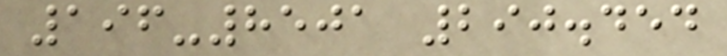196-8501 290.454
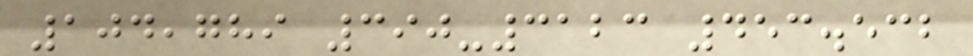104,789 390-3123 453.532
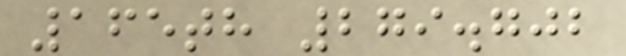165th 279.702
